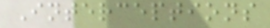Interceptions
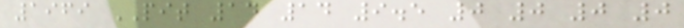1969 PIT 14 14 9.5 0 0 0 0
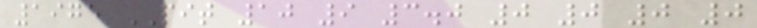1975 PIT 10 9 3.0 0 0 0 0
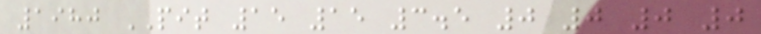1980 PIT 15 15 3.5 0 0 0 0
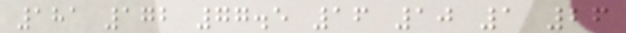181 172 77.5 16 10 1 26
